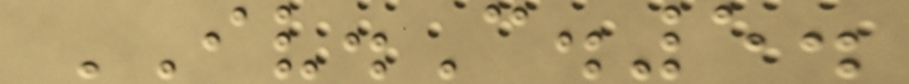IV.C.5.
